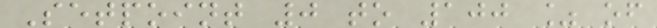Setpoint 0 to 100 % of
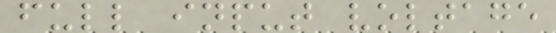full input voltage
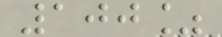100%
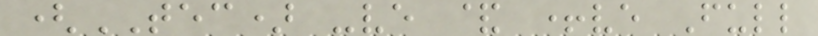(TEC) -ve & +ve Full
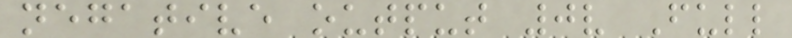negative output 0v Full
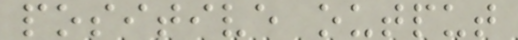positive output
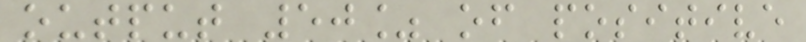output 50% of positive
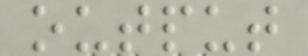output
